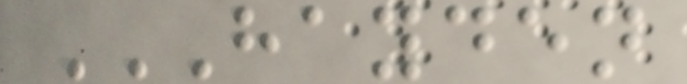HAYDEN
